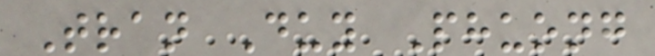Tran Duy Phuong
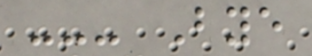--- Bye
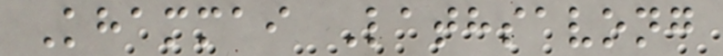Khammai Lathsavong
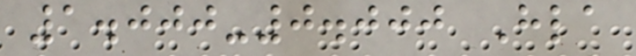1.000-0.000 Hla
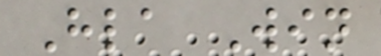Hla Win
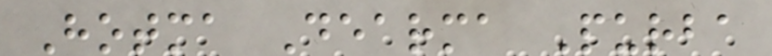Hotma Dearma Purba
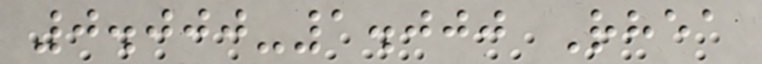0.000-1.000 Rhea
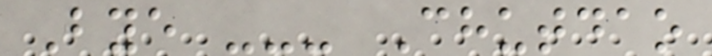Bye --- Chutdao
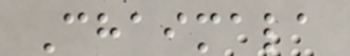Chaimala
